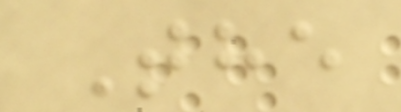The
